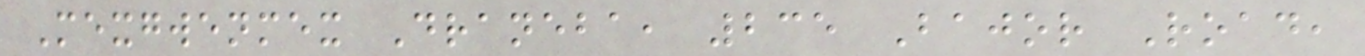Mexgwenmex Draneba, 235 Bajor Road,
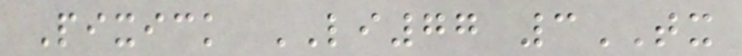Pixick LI77 3TX
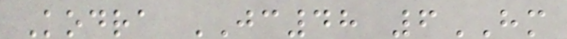Kodra JC48 6HM
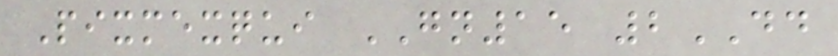Pixmexqui GN15 2DD
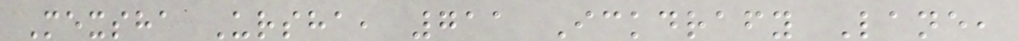Mexsha Ursha, 711 Ickdrafy Lane,
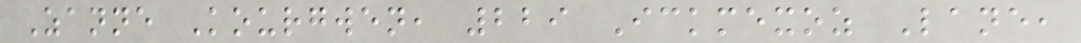Zanne Kourgwen, 229 Ickmexoz Lane,
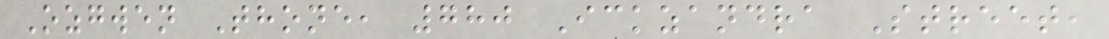Ozgwen Thone, 780 Ickzandra Street,
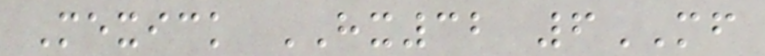Mexick HX32 6MF
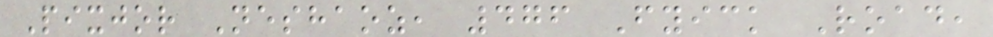Pixjor Neshaoz, 476 Fyick Road,
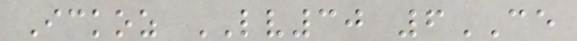Ickoz LV30 6CE
